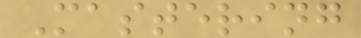Mastering
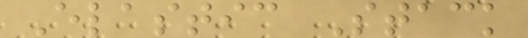Elastic Stack
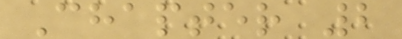Chapter 2
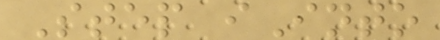Step iInto
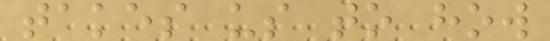takes us to how
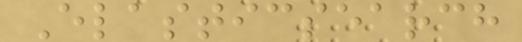Elasticsearch
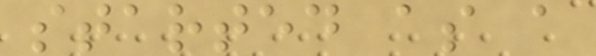started as a
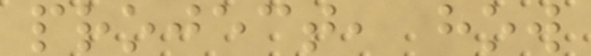project, how
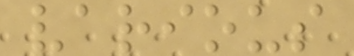various
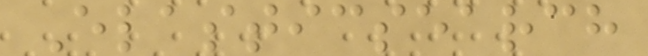Elasticsearch
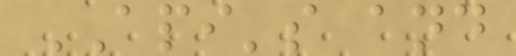API's and
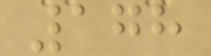178
